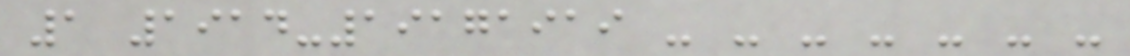1 1914-19171919 - - - - - - -
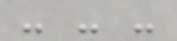- - -
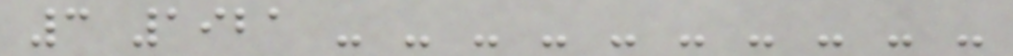3 1921 - - - - - - - - - -
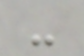-
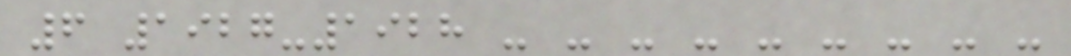6 1927-1928 - - - - - - - - -
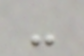-
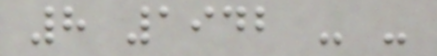8 1942 - -
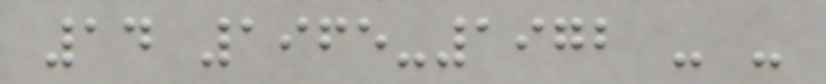14 1965-1972 - -
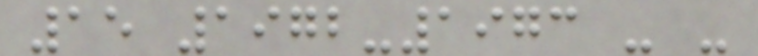15 1972-1973 - -
